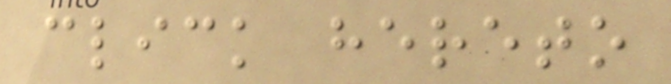click hereto
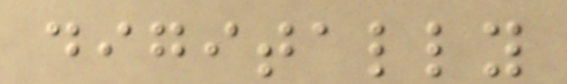digitally
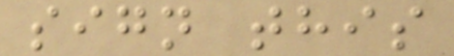sign this
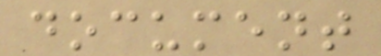document
